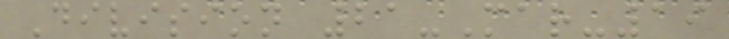Division 21-Mar-19
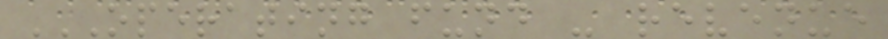OPERATING FUND - REVENUE
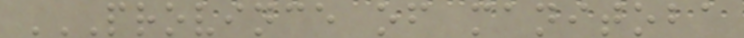PROVINCE OF MANITOBA
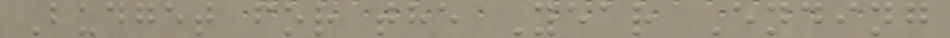Budget for the Year Ending
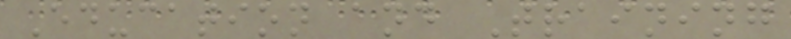Education and Training
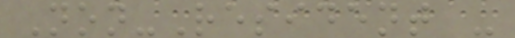Non-Resident -
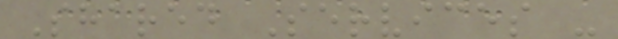Shared Services -
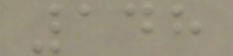148
